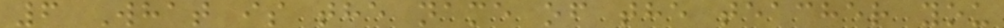6 What is the name of the teacher you
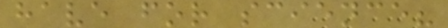have for science?
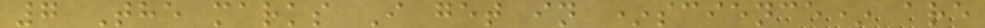7 The marks I get in *science* are
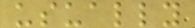usually
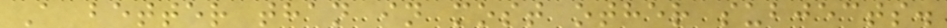A better than in most other subjects.
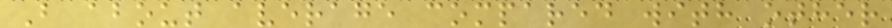B about average compared with other
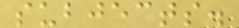subjects.
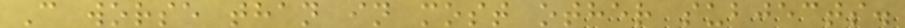C worse than in most other subjects.
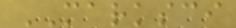MARKSCI
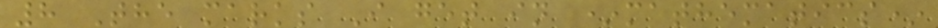8 The marks I get in *mathematics*
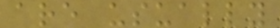are usually
